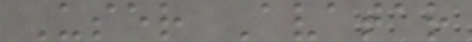User Avatar
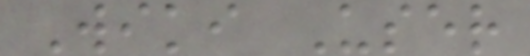Wiki User
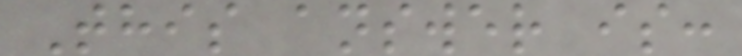This answer is:
